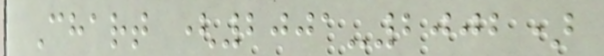Chart (2001-2002)
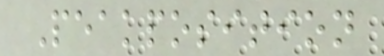Peakposition
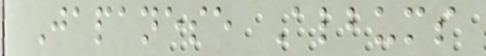Japanese Albums
